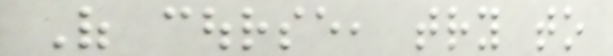Of course, try to
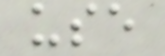use
